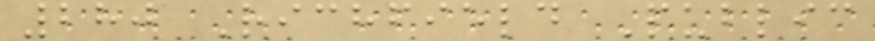280 Richfield Public
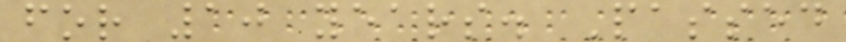for 10 years. Passed
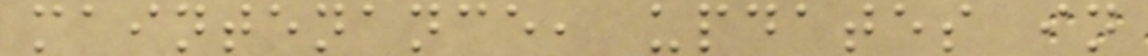maintenance, updates in
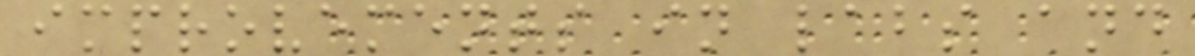improvements in labs and
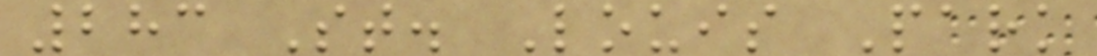283 St. Louis Park
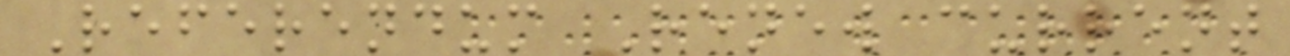Referendum Renew current
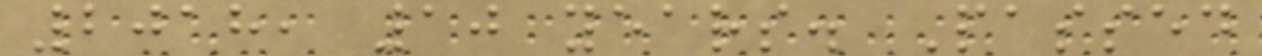2018, 10 years. Passed
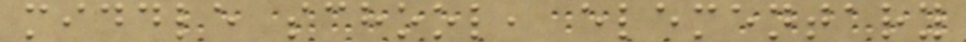middle school, elementary
